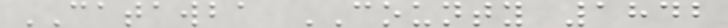CATAWBA COUNTY 1842
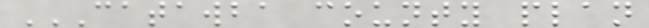CATAWBA COUNTY PLAN
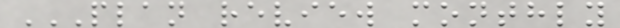PLAN REVIEW MONTHLY
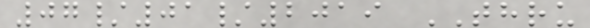07/01/2019 THRU
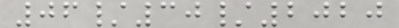06/30/2020
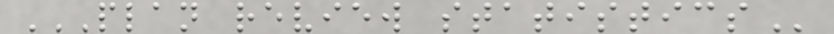PLAN REVIEW STATISTICS
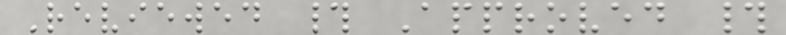Reviewed # Approved #
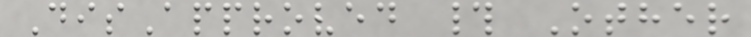DisApproved # Other
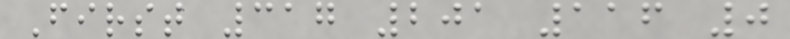First 317 201 116 0
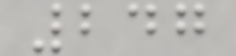247
